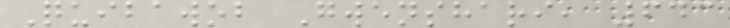Quibawob Gwenshari, 643
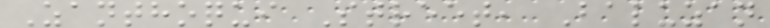Zanthoqui Street, Baluzan
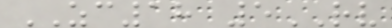ZC18 5RV
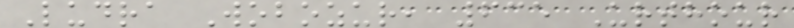Ludra Wobozur, 635 Urthour
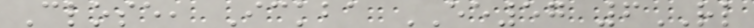Close, Ickba EE57 6RL
